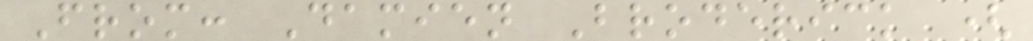From: Damien Broderick (
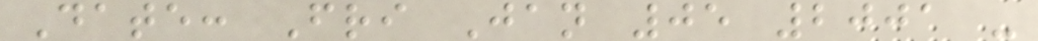Date: Fri Jan 05 2001 -
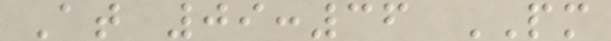At 09:36 PM
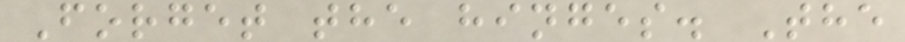Forget the hinges. The
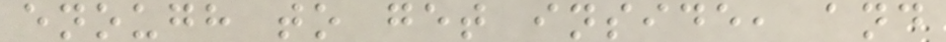enough to get inside, and
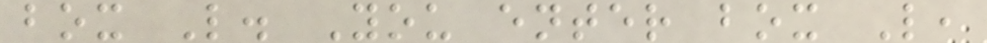box L. You enter box L,
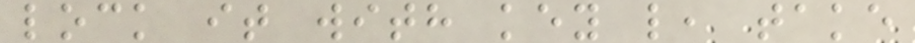lock it with key l, take
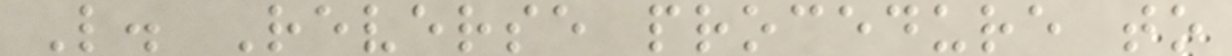L. Reverse procedure to
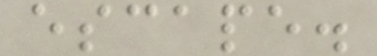escape.
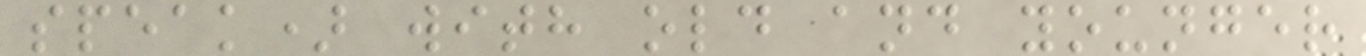speak) with old and younger
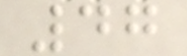47
